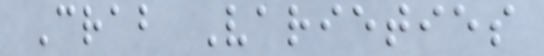Crab Varieties
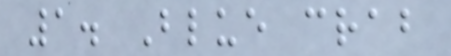1. Blue crab
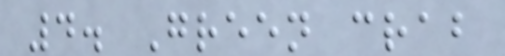4. Green crab
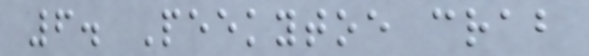6. Peekytoe crab
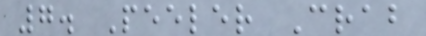7. Peeler Crab
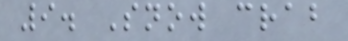9. Snow crab
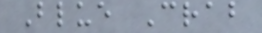Blue Crab
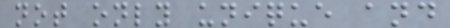not only unique and
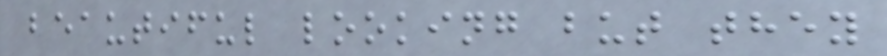beautiful looking but they
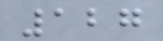127
